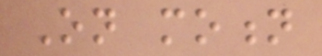On motion
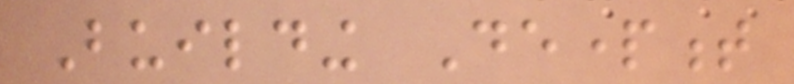Building Department
